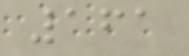161
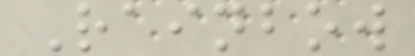Rainbow
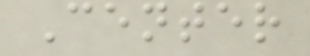Center
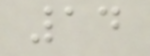14
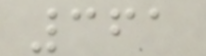361
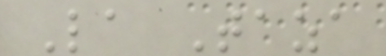La Taza
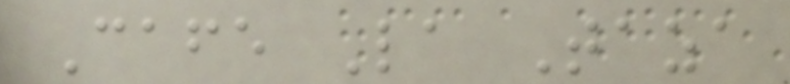Cafe La Taza
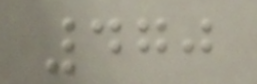470
